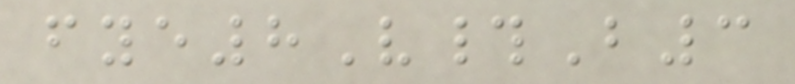fye8V#B3
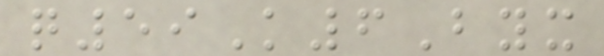q59K6Byx
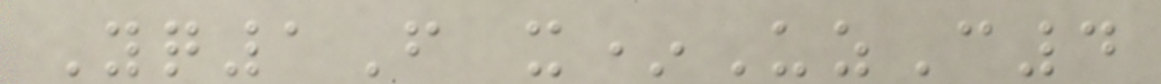Yq1F x*UzC4
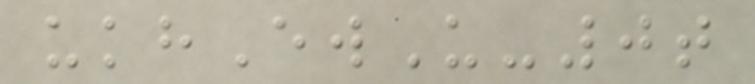ukhEwU-0t
